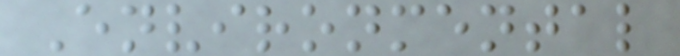Environmental
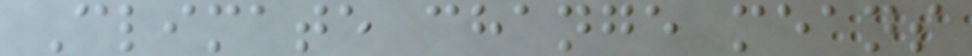Climate change means
